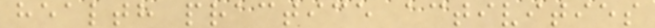health practice activities
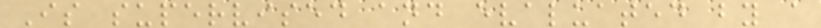Is supervised and evaluated by a
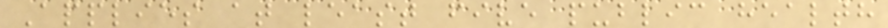Applies at least five public health
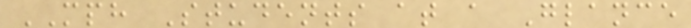MPH Students at a Glance
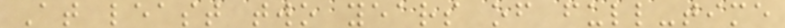At least two years of full-time
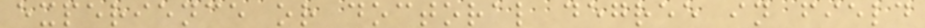experience or doctoral degree in field
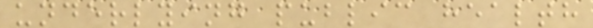underlying public health
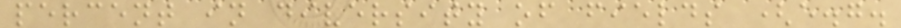percent in diversity of fields (e.g.
